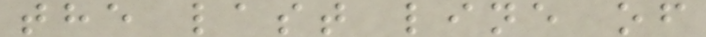the last line of
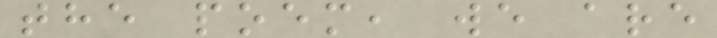the poem, we are
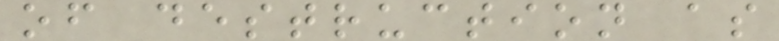of destruction as
